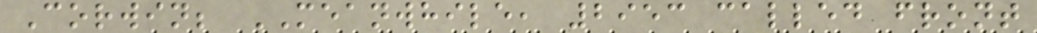Corwin; MEANWHILE, 2953 called front
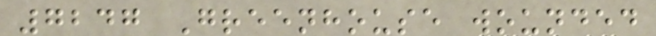7247 Greenhouse wounded
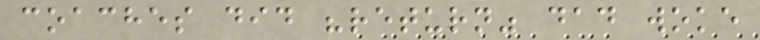coaches did "return" dad woke
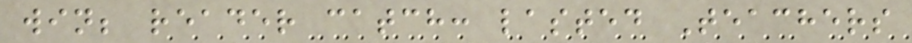win; reader catch: lasted Teachers
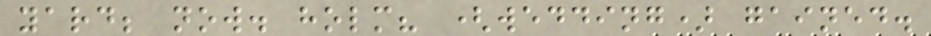yard; now. holm? (wedding) gained.
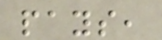pays,
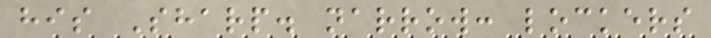his Sharp. narrow: lockers
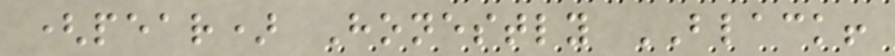(pear) Honestly BLACK!
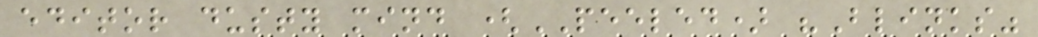editor dusty mind (PEELED) "Blinks"
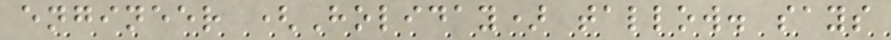engineer (Holiday) tallow. says
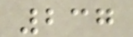237
